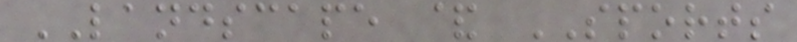LANDSCAPE & SPORTS
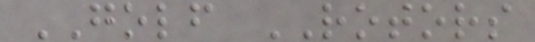GOLF ROTORS
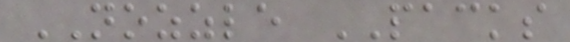NOZZLE PACKS
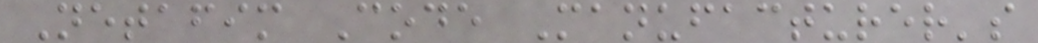Netafim Code Manufacturer's
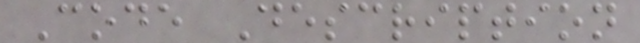Code Description
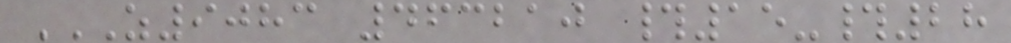Z9083 463210 #15-#28
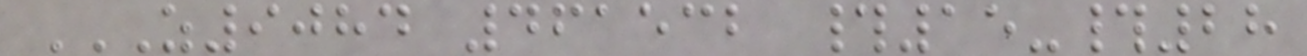Z9084 461532 #15-#28
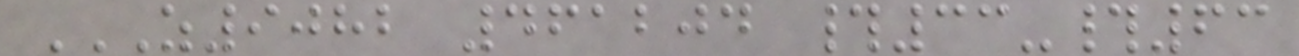Z9082 461204 #33-#63
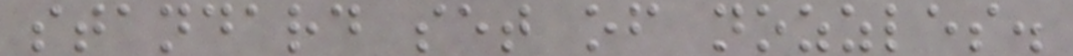standard set of nozzles.
